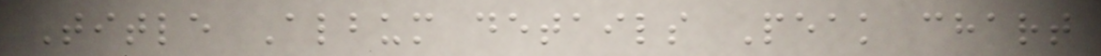Title Album details Peak chart
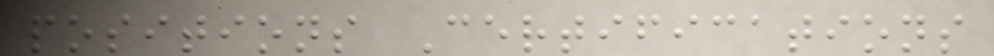positions Certifications
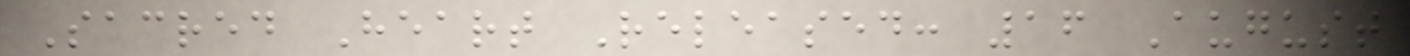Sacred Heart Released: 16 August
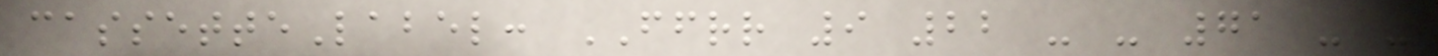cassetteLabel: FFRR 9 22 - - 71 - -
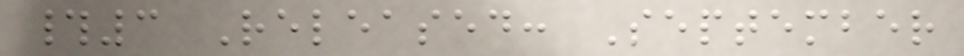#3 Released: September
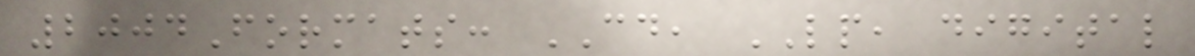2004Formats: CD, LP, digital
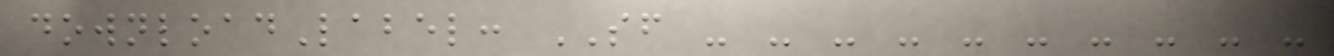downloadLabel: SF - - - - - - - - - -
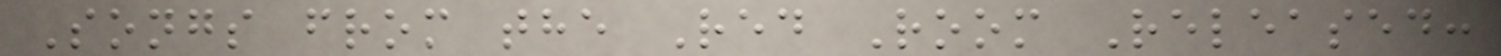Songs from the Red Room Released:
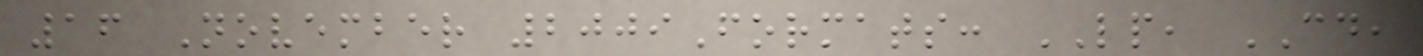16 November 2009Formats: LP, CD,
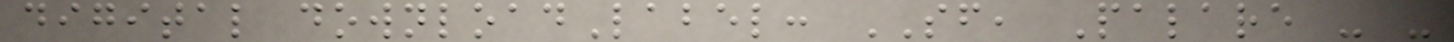digital downloadLabel: SF, Palare - -
